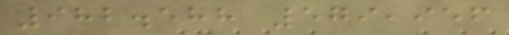982.588 579,956
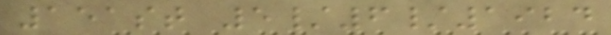151st 5/6/1924
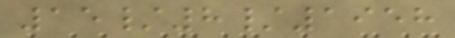15/8/1958
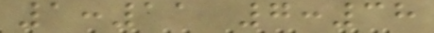1:11 7:38
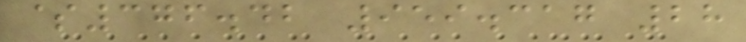$376.42 959.317 28
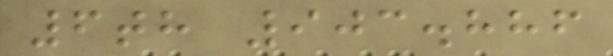6th 903.886
